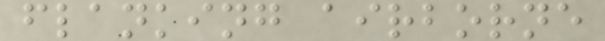flanking airborne
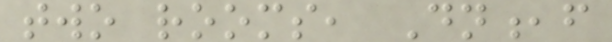two rooms, Dn,f
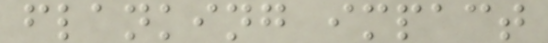flanking impact
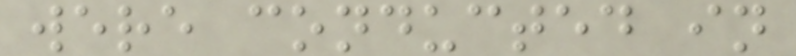were conducted in
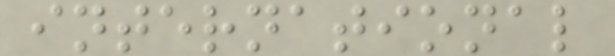international
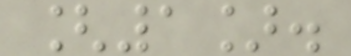[1].
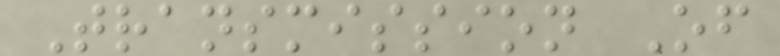Transmission Of
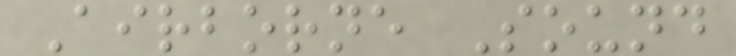Airborne Sound
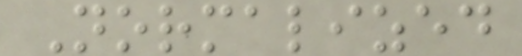Normalized
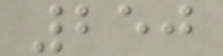250
